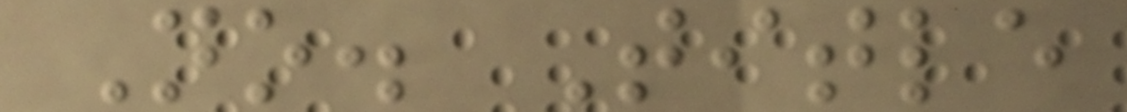No. Title
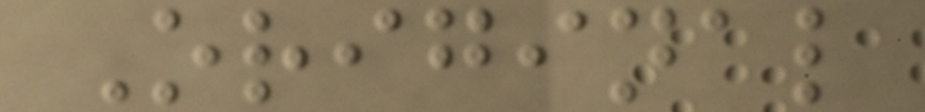Original
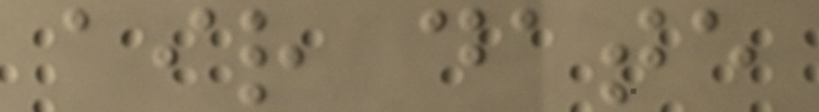air date
